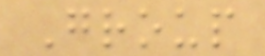Group
